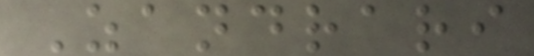Zandrari
